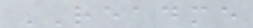README
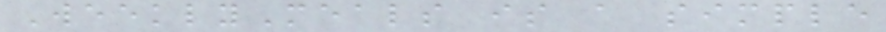WeeklyMeals is a simple
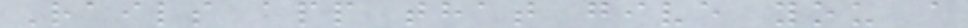Rails app that give you a
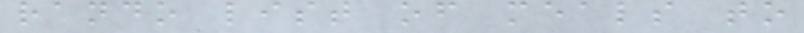rando list of meals to
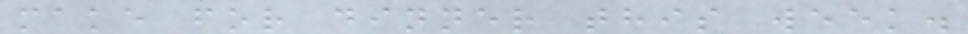make for dinner this week.
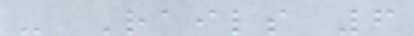- Rails 6
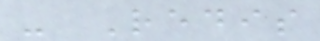- Redis
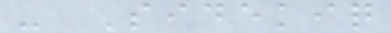- Sidekiq
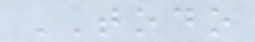TODO
